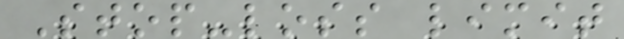Stop-loss limit
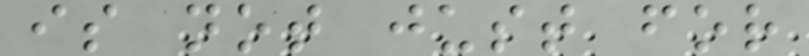is not just for
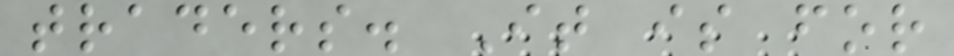traders. It is for
